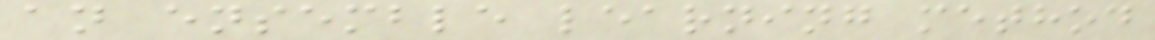an ensemble learning method
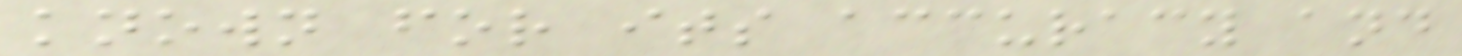known for its accuracy and
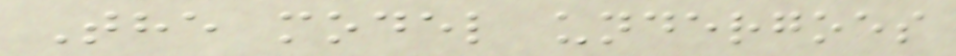The model undergoes
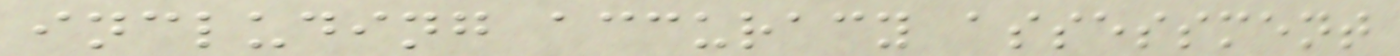including accuracy assessment
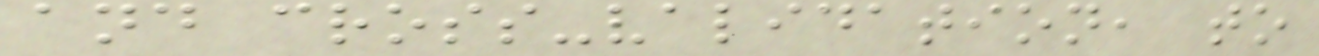and cross-validation, to
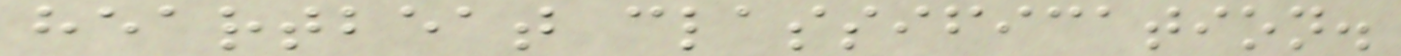heartbeat classification.
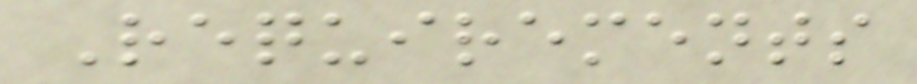Requirements
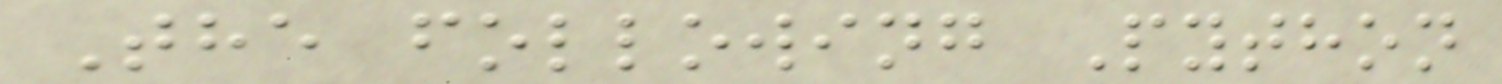The following Python
